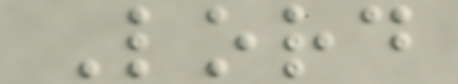Lord
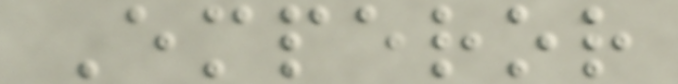Emperor
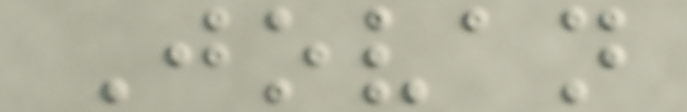Jovan
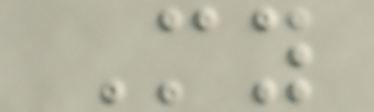My
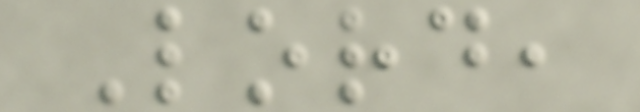Lord,
